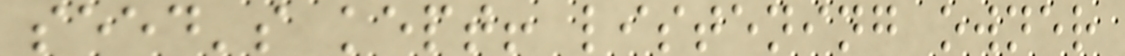seed's kept! listening owner
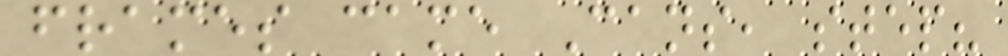frames came Cans, step?
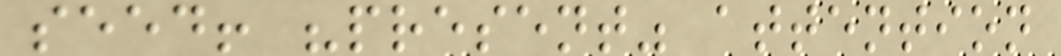seed! "present" attention
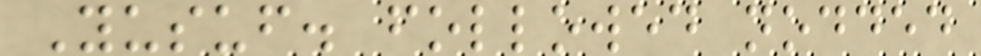Yusuf. followed nodded
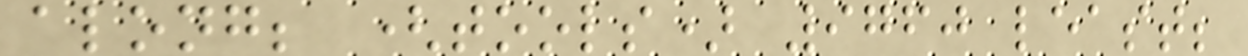along; (tools) 9760 least;
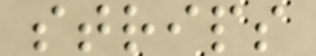strips
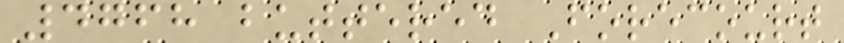4768 buttered Forecourt
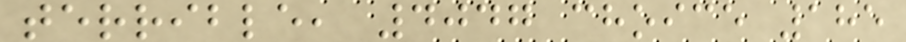terrible, 4047 choice 185
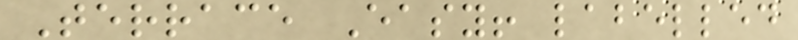Terrace Easy! labelled
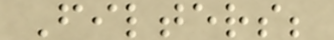Filters;
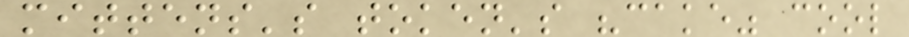mittens's token's "cake" cool
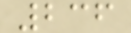236
